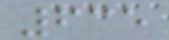635
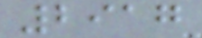2917
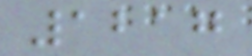1217
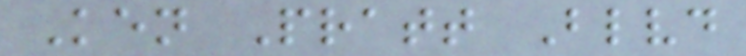Ken Pratt Blvd
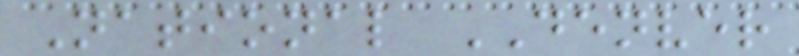National DENVER
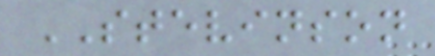STEVINSON
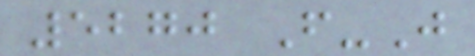5270 F-J
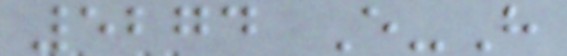5274 E-H
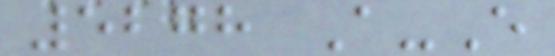5278 A-E
